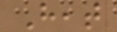Heat
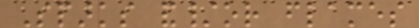Sparks and/or flames
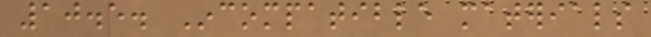10.5. Incompatible materials
